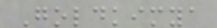Goldkimya
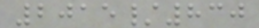2015/830
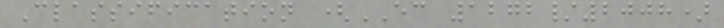Classification (EC 1272/2008)
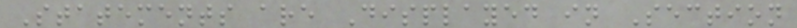Statements are Displayed in Section
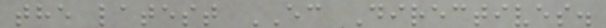the latest EC Directives.
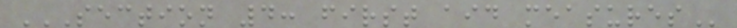SECTION 4: FIRST AID MEASURES
